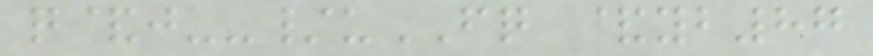q&j--/uFQ &yb87
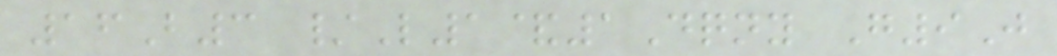16B3 /L1&1Dqny G9J
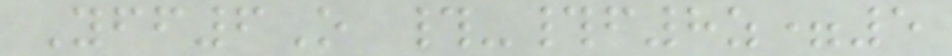Yff6O #-#f8z=5
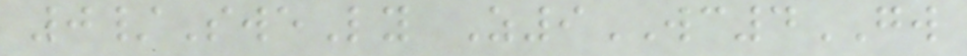0/SweLy Z9WC4GW
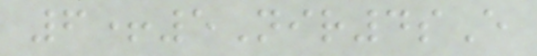6+5Nir4sE
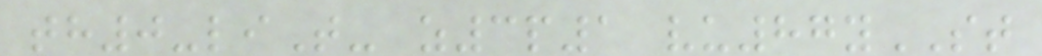th0-liT- z3p1 vu87yST
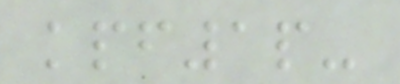kpf1p-
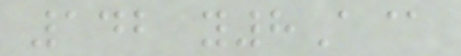142 y8A@
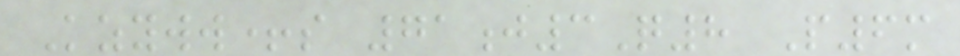Kzyww+s 71j3Q8 P6m
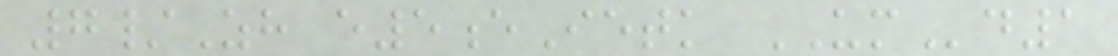7/Zh e5eIetk UMd1
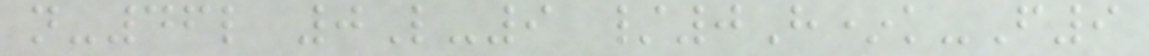n-46l 0L-9 /0H*k-F9
